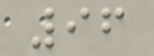96
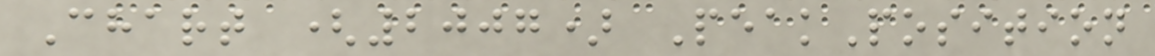Chart (2007) PeakPosition
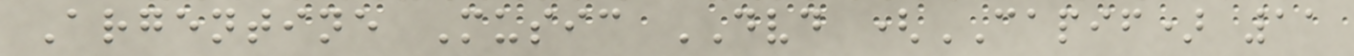Argentine Music DVD (CAPIF) 11
